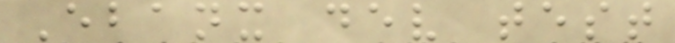Ebanx dev test
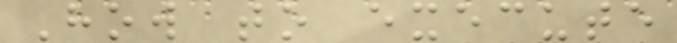How to execute
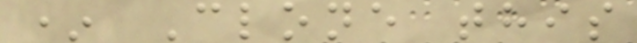* Clone this
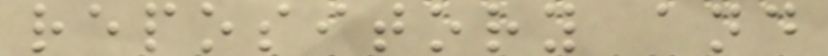repository and
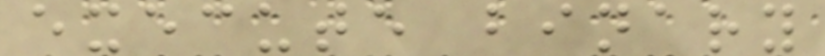execute binary
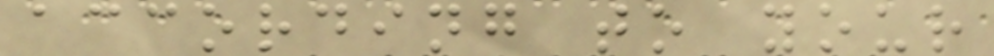according to your
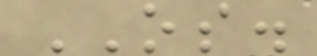OS.
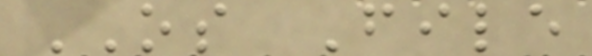OS File
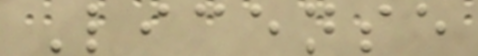License
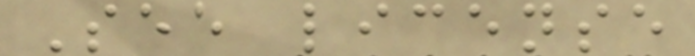See license
